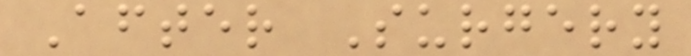After Surgery
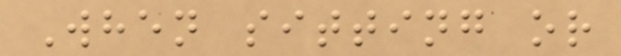When sitting or
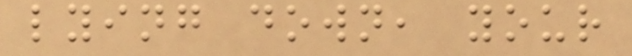lying down, your
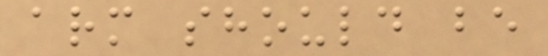arm should be
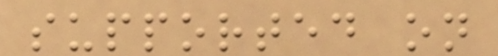supported on
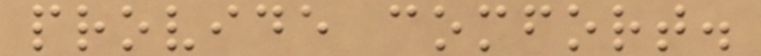provide comfort.
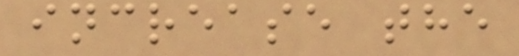increase the
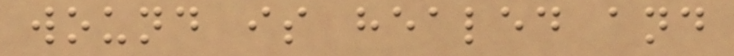wound is healed and
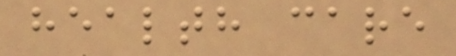health care
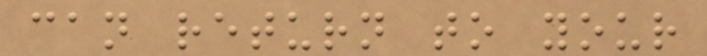can return to your
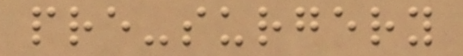pre-surgery
